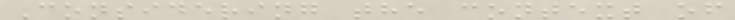Considering the context of
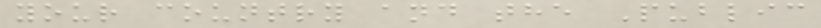your country and the Public
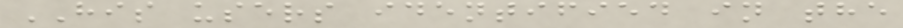HIS users identified in the
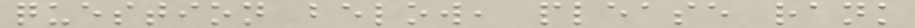question below, please rank
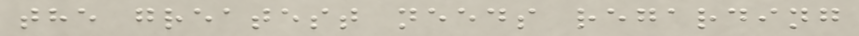the greatest needs regarding
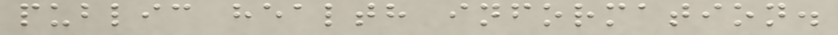public health information.
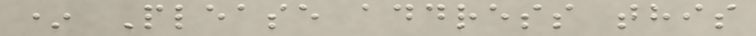* Please address this
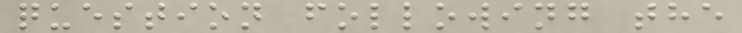question following the
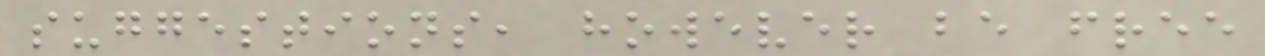suggestions, however be free
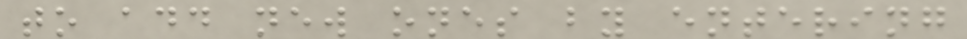to add new ones by entering
